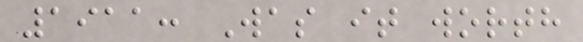1911: Was it worth
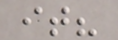it?
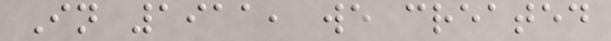In 1911, we created
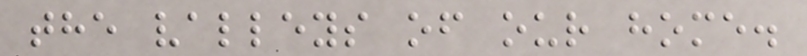the valleys of our home.
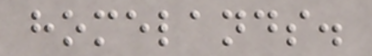homelands.
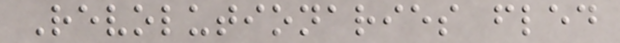Revolutionaries fled
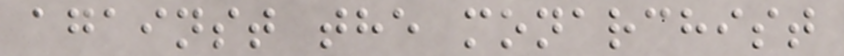against the monarchist
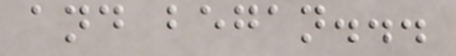and began...
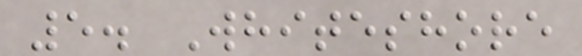5. Whiteshore
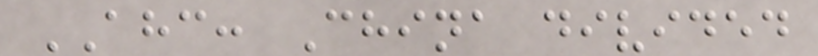AHC: China divided
